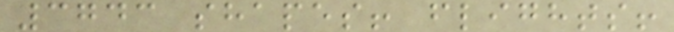3743 shapes! flights!
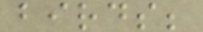birds;
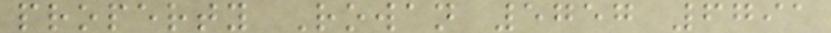property Rowan 5757 6791
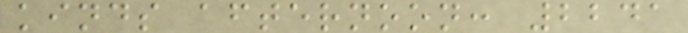kinds afternoon: 2241
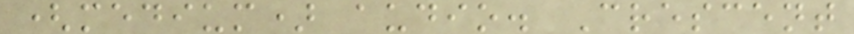(medium) audio. Crescent
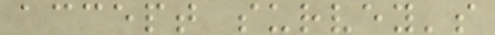accept survey's
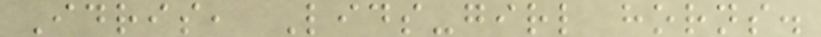Idris, Lids-girl horns.
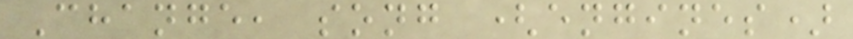Change, song (engines)
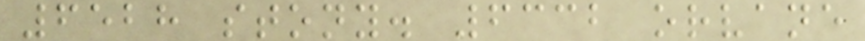6528 stony. 6332 orvane
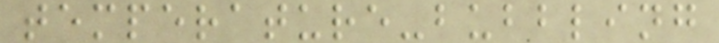temperature-bubbling
